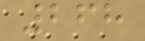268
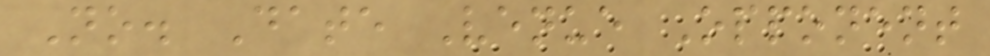No. Date Venue Opponent
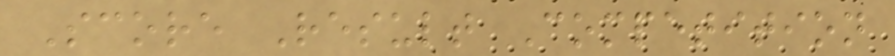Score Result Competition
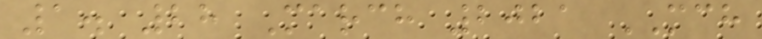1. 28 March 2021 MCH
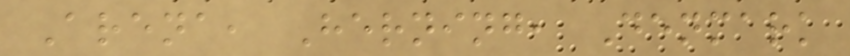Arena, Herning, Denmark
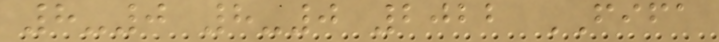8-0 8-0 2022 FIFA
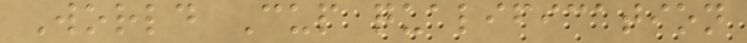World Cup qualification
